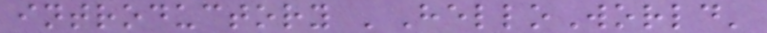introductory 'HelloWorld'
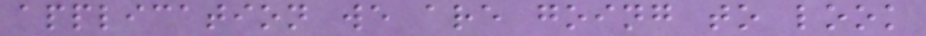application we are going to look
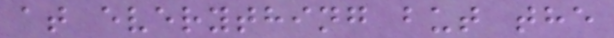at everything but the
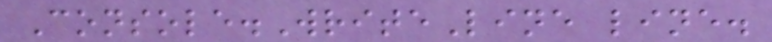Console.WriteLine line.
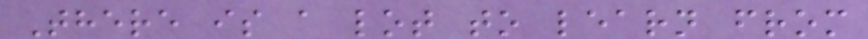There is a lot to learn from
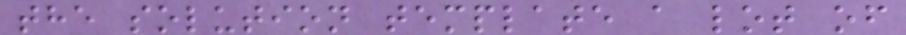the solution template a lot of
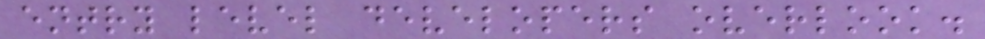entry level developers overlook.
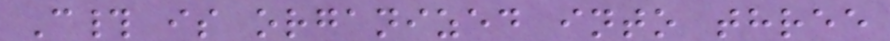C# is organized into three
